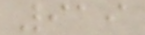919
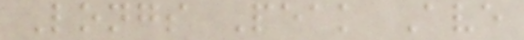Longs Peak Ave
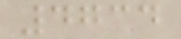4734
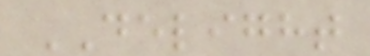DELIGHT
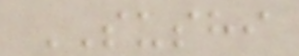SUSHI
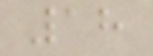18
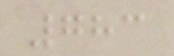783
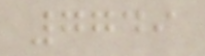7749
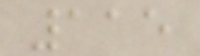115
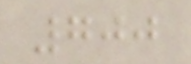700
